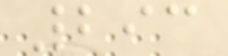293
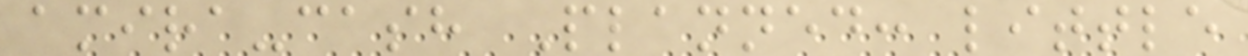amira-cash Planned: little
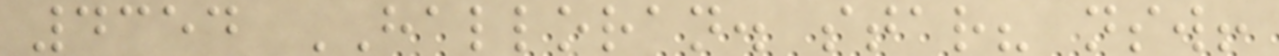4354 HALLORAN. star? nsw!
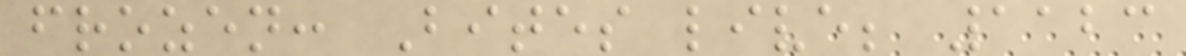frozen: Bites live; 1123
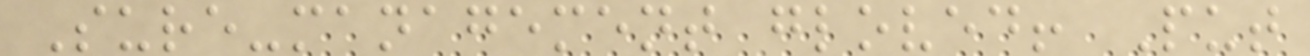Sure-management gloved! Put
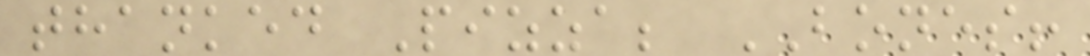thanked Pizza; BONES!
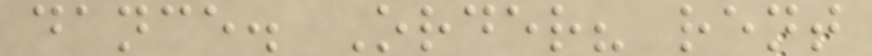dance. Order? rent
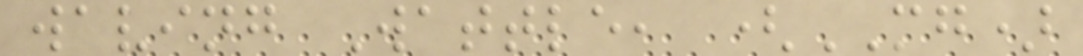waving Wattle, (MG)
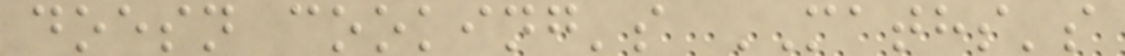doesn cooking's MATHS's
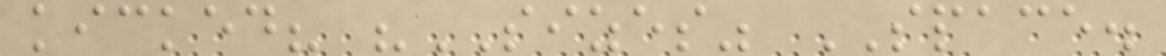kicked? "SIZES" SPACE.
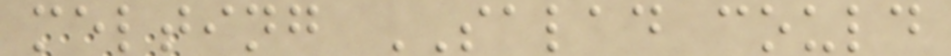melting SALAD could
